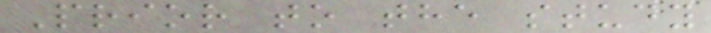Prior to the study
